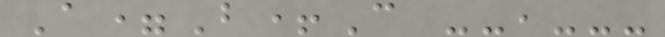A=B+C --,---
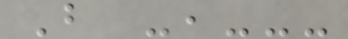B -,---
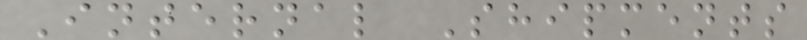Internal Shipments
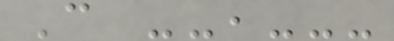C --,---
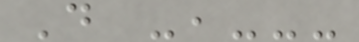D -,---
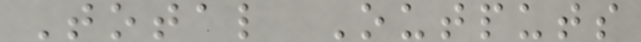Total Outputs
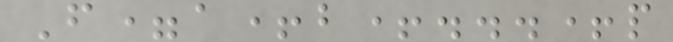F=a+b+...+p
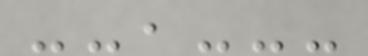--,---
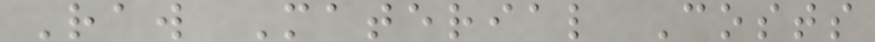Raw Material Costs
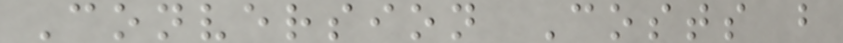Conversion Costs b
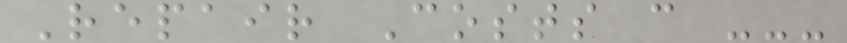Repair Costs c ---
